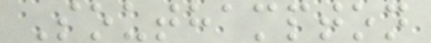Southampton
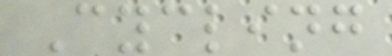Cycling
